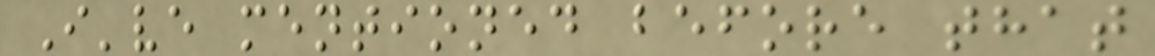I've mentioned before that
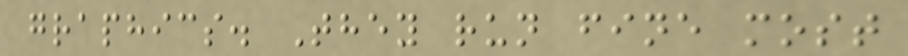graphics. They run fine most
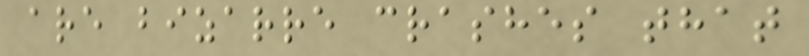are bizarre crashes that
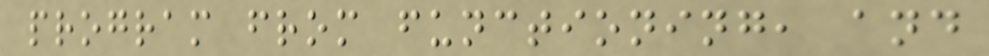program from functioning, and
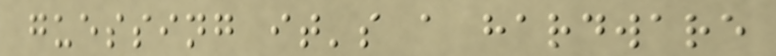guessing it's a hardware
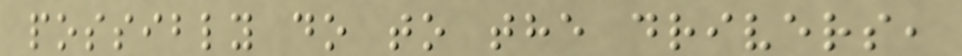possibly do to the drivers,
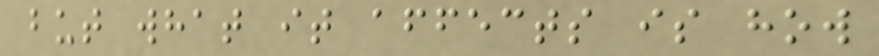but what it affects is how
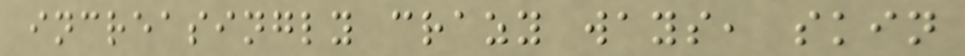increasingly crazy ways, skin
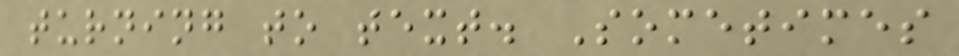turning to text. Sometimes
